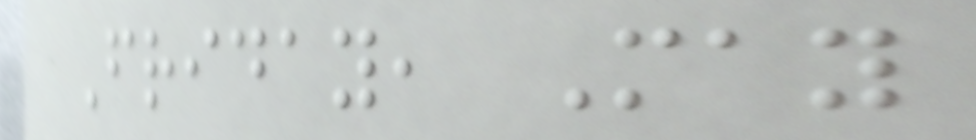Friday, May
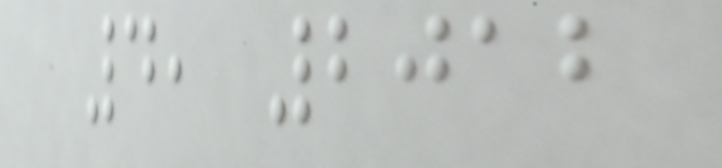4, 2012
